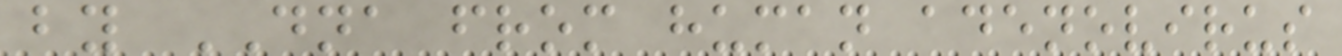by DNA from human adenovirus
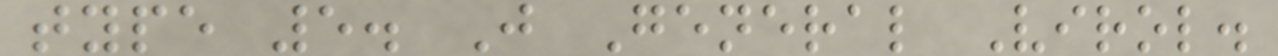type 5. J General Virol.
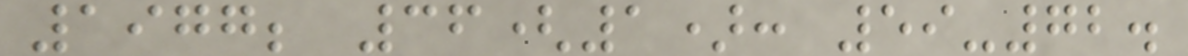1977; 36(1): 59-72.
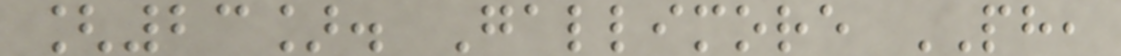[23]. Gallimore PH,
